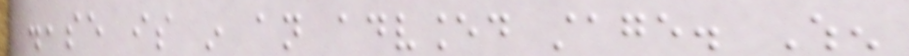disease is in an advanced stage. When
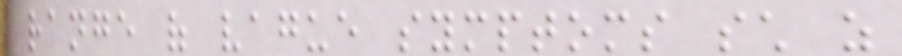range of vague symptoms such as
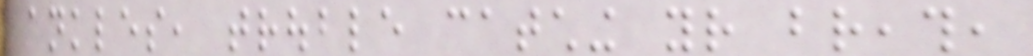ankles, trouble catching your breath,
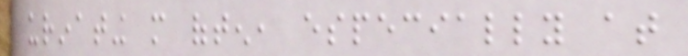urinating more often, especially at
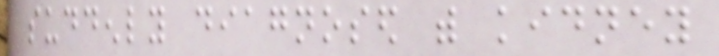suddenly diagnosed with kidney
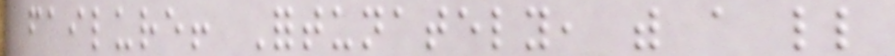failure! Fortunately, with a little
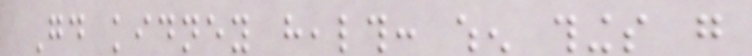Good kidney health: when things go
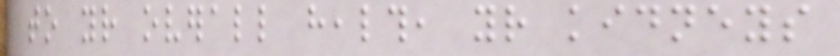to your overall health, your kidneys
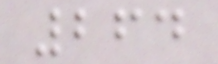264
